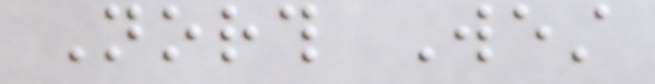North West
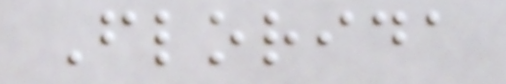Florida
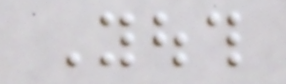Youth
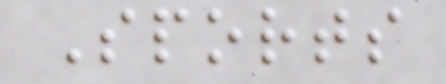Sports
